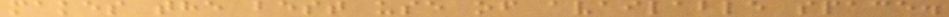makes the best use of available space.
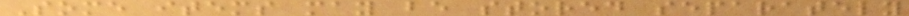Some items may be stored separately
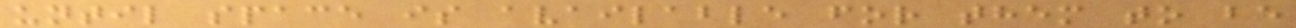until space is available for them to be
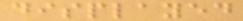displayed
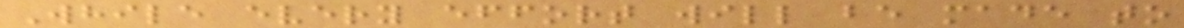While every effort will be made to
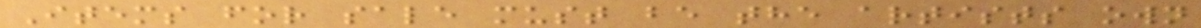Items for sale must be the artists own
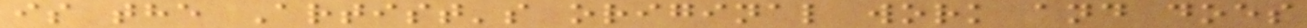is the Artist's original work and does
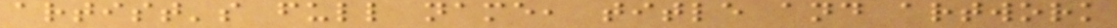artist's full name, title and artwork
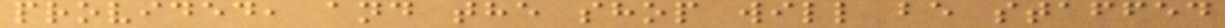provided, and the shop will be staffed
